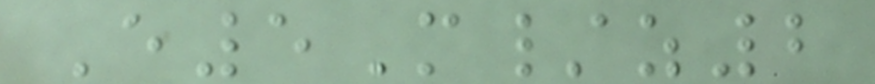E5M/z2
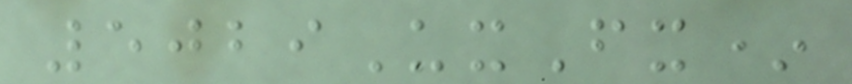5029UxFx*
